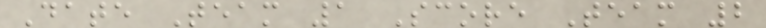Date Team 1 Score Team 2
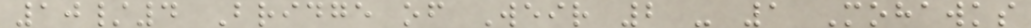10/4 Bridge of Weir 2 - 1 Mohawks
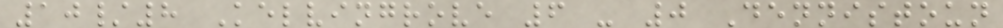10/8 Kelvingrove 6 - 0 Dennistoun
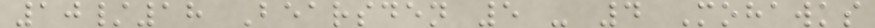10/18 Bearsden 5 - 4 Mohawks
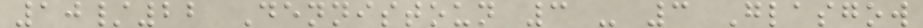10/22 Dennistoun 3 - 3 Glasgow
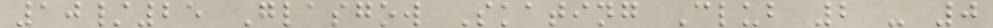10/25 Glasgow Skating Club 2 - 0
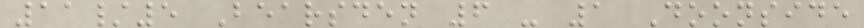11/5 Bearsden 6 - 1 Doonside
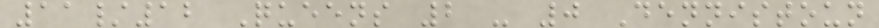11/12 Queens 2 - 0 Dennistoun
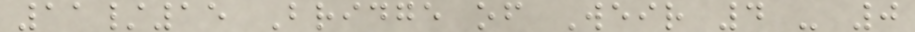11/15 Bridge of Weir 4 - 0
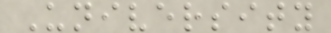University
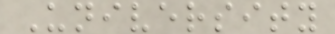University
